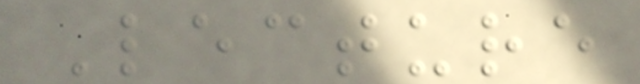Lecture
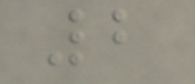2
